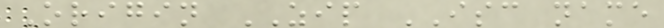Origin ZIP ISC name
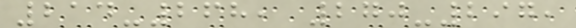214-268, 270-297,
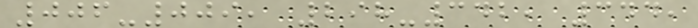006-009, 298-342, 344,
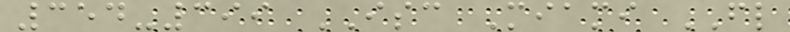354-399 ISC Miami FL
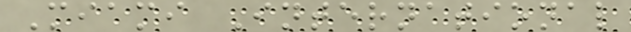Miami International
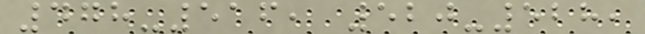478-516, 520-528,
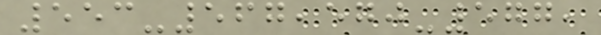553-567,570-577,
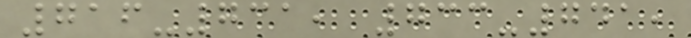716-731, 733-741,
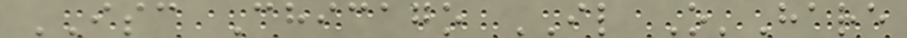ISC Chicago IL O'Hare
